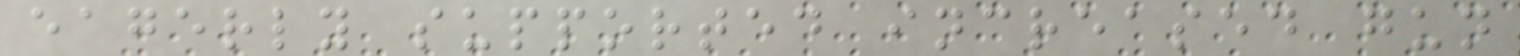eagerly supported increased gun
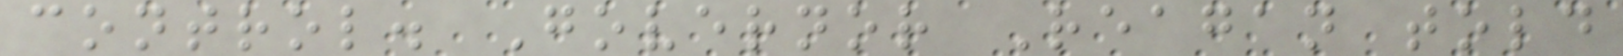control. Governor Reagan told
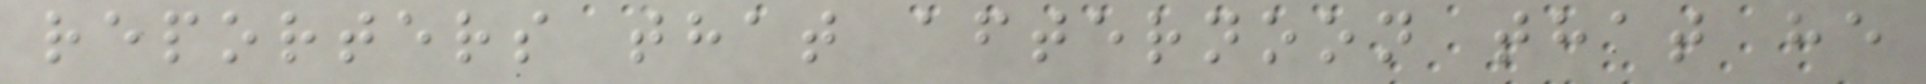reporters that afternoon that he
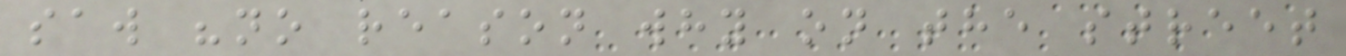saw "no reason why on the street
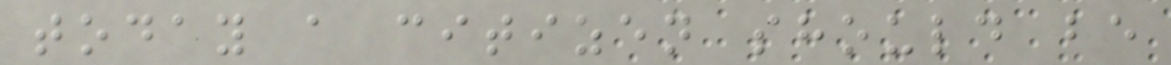today a citizen should be
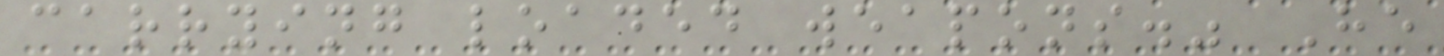carrying loaded weapons." He
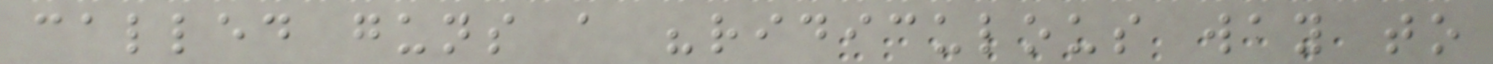called guns a "ridiculous way to
